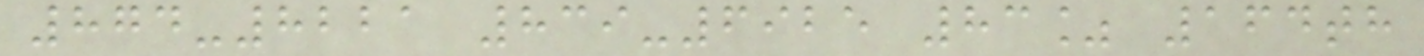874-8221 839-6925 83% 164th
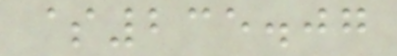$235.07
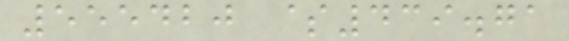555420 $439.71
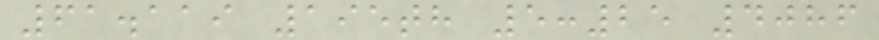61.119 195th 5:25 4086
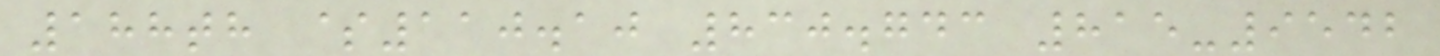188th $110.10 830.743 815-9542
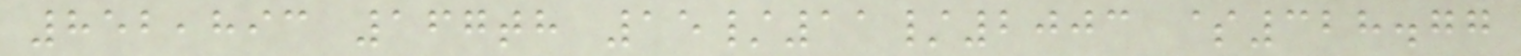852,893 167th 15/11/2003 $328.77
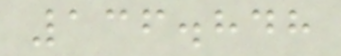136.848
